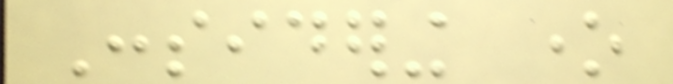Considering one
